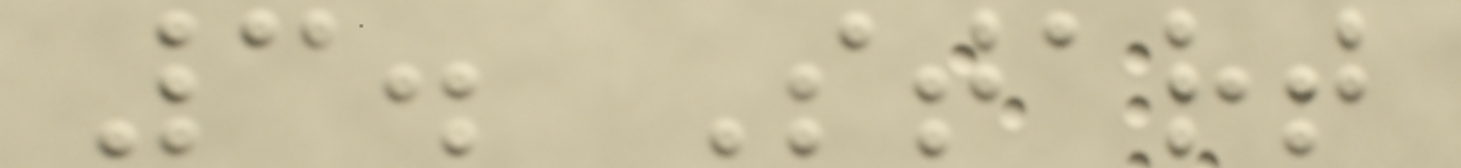3. Start
